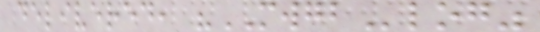delivered, "MWGBlog"
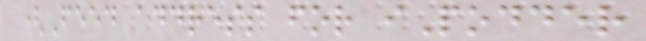(Feed address for iPodder
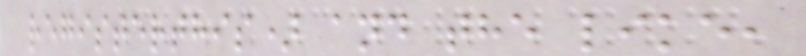registerthis) and the like,
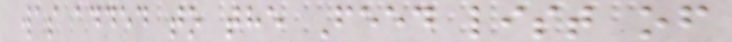was added to the Feed list of
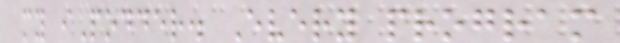my iPodder. Every program
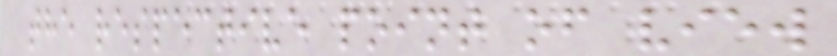the respective point of view
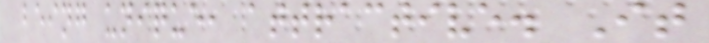being unique, attractive. It
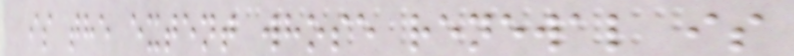is the extent whose renewal is
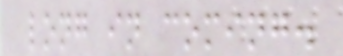long in coming.
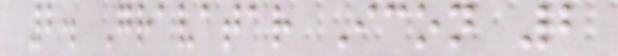2. Gravatar Icon 2
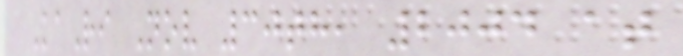KaRi Nov 30th, 2004 at
